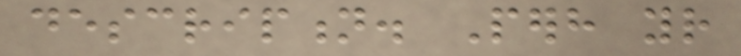description. Perhaps your
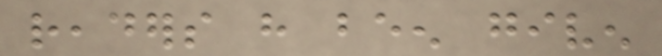readers have been given
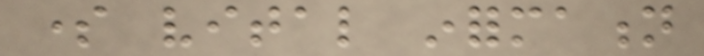some vital information
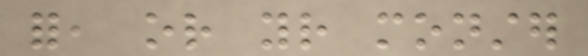for, or your monster
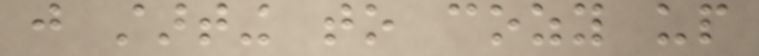just starting to cozy up
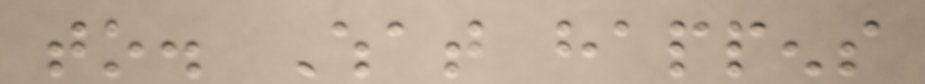to. What happens
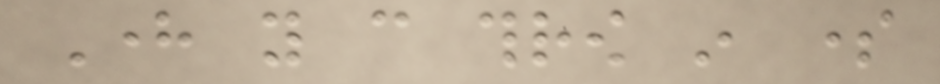Here you can throw in some
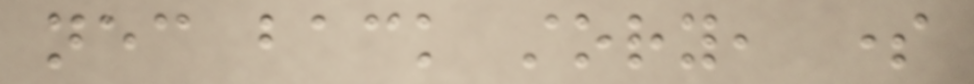necessary back story, some
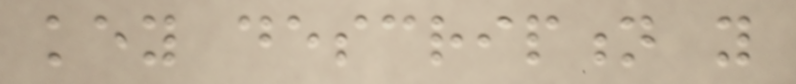key description you
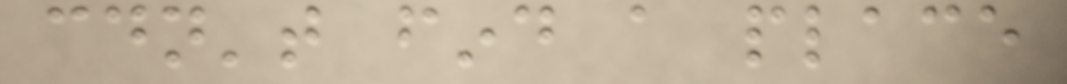couldn't find a place
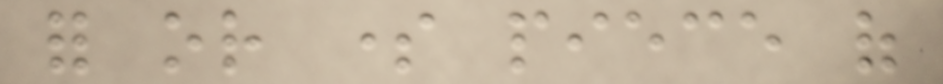for or some piece of
